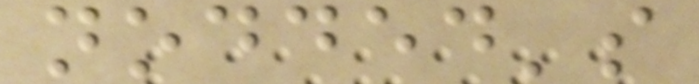nodded's
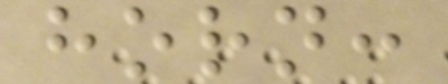horn:
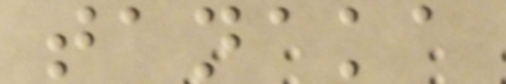tanaka
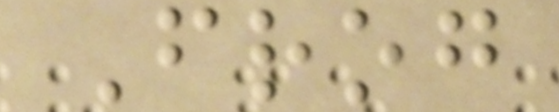Frog
